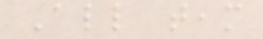All team
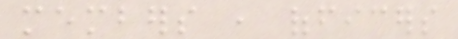members , officers
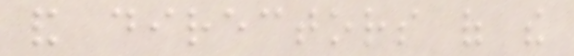and directors of the
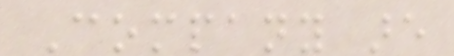Company are
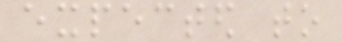expected to
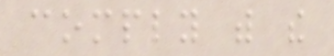comply with the
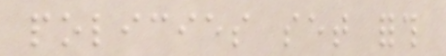policies set forth
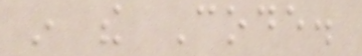in the Code.
